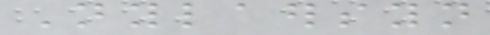Nylaersyn
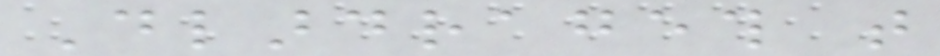Dlardrageth that
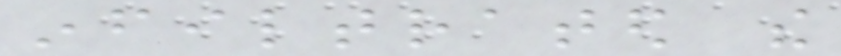infiltrated the
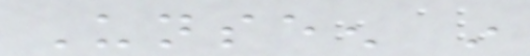Unseen in
